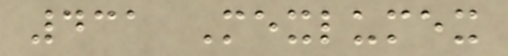431 Mexlumex
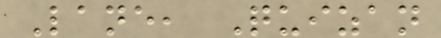Lane, Quizan
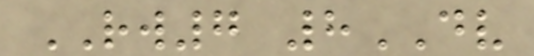RW7 8DV
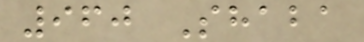960 Shaba
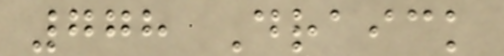778 Draick
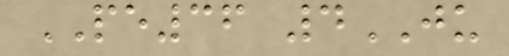PE36 4JU
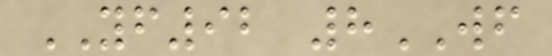YF92 8WF
